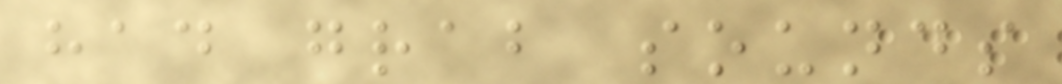had grab sounds
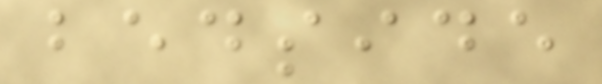bedside
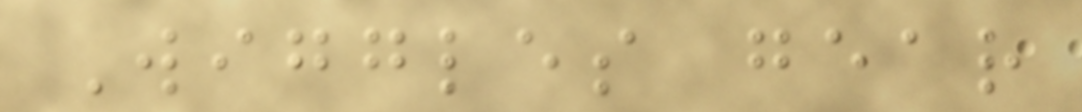Wiggles gear
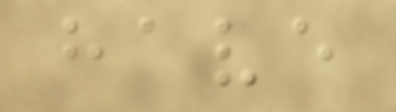have
